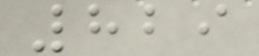829
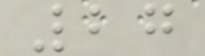27
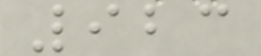923
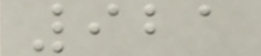921
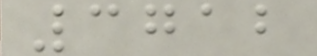3712
